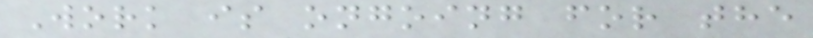Work is ongoing for the
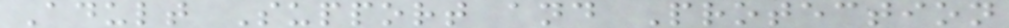Adult Support and Protection
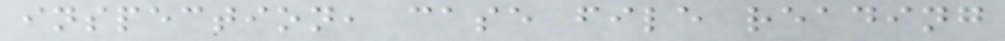inspection, case file reading
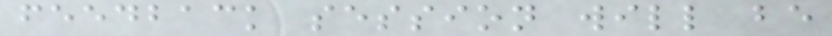feedback session will be
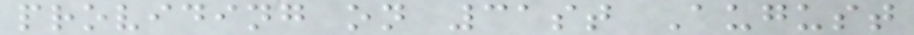providing on 31st August
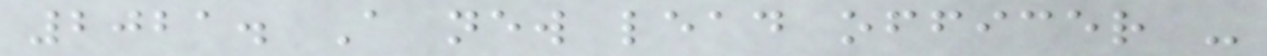2021. A new lead officer -
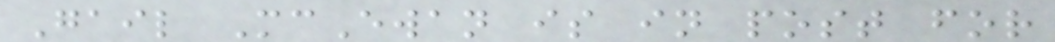Gail McEwan is in post for
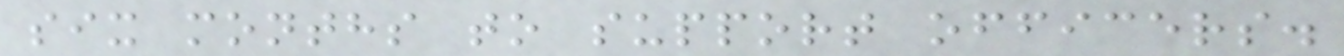six months to support officers.
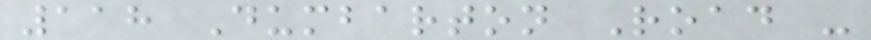118 Dumbarton Road -
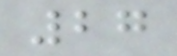27
